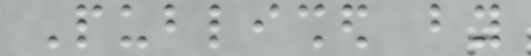Published by
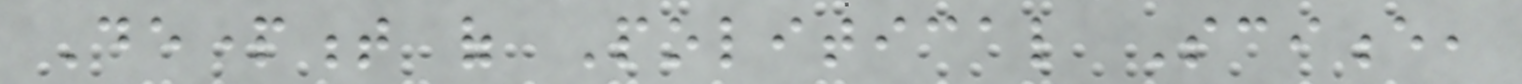Department of Political Science,
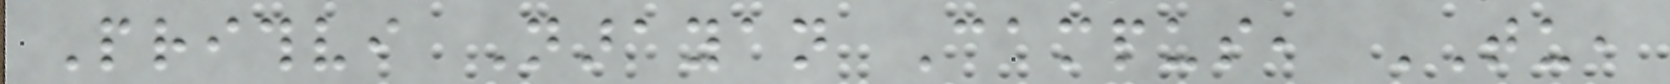Prithvi Narayan Campus, TU,
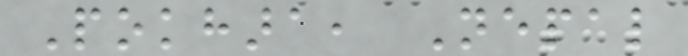Pokhara, Nepal
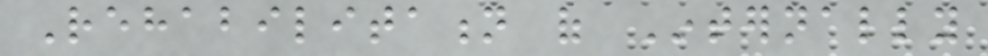Rehabilitation of Internally
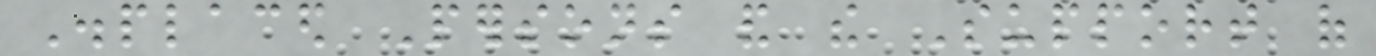Displaced Persons and the Support of
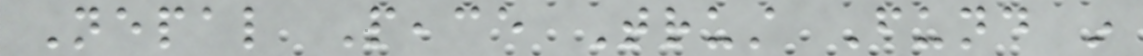Nepal Peace Trust Fund in
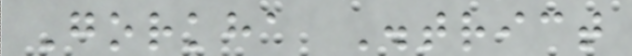Gorkha District
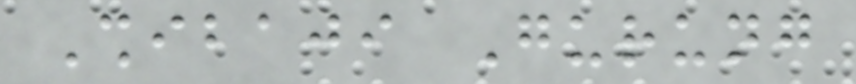Shibaji Gurung
